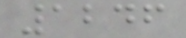1246
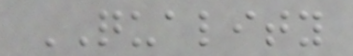QUALITY
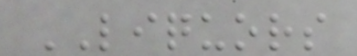LIQUORS
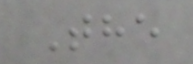The
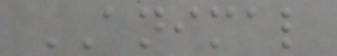ANIMAL
